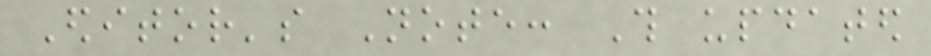Editor's Note: This updated
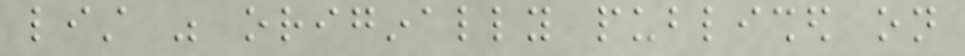list was originally published on
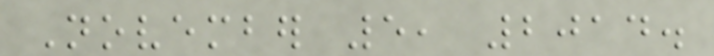November 5, 2014.
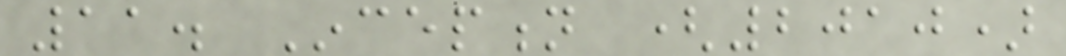11. Inception (2010)
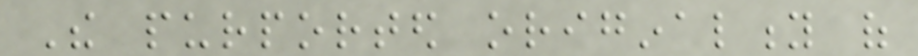The purported originality of
